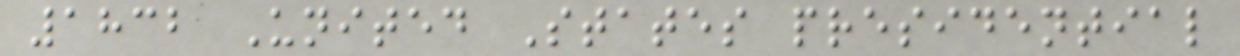1832 United States presidential
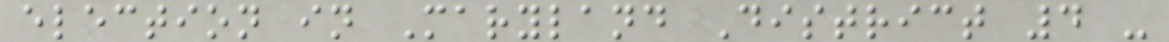election in Maryland District 4 -
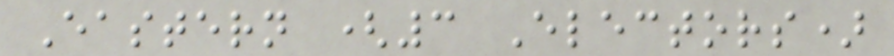Eastern (3 Electors)
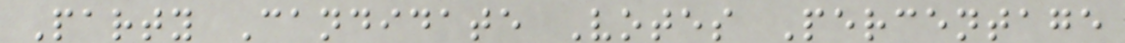Party Candidate Votes Percentage
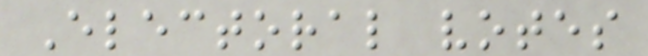Electoral votes
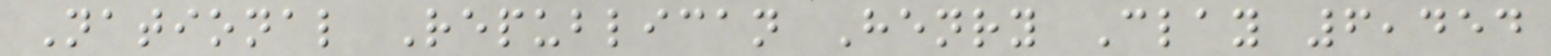National Republican Henry Clay 6,454
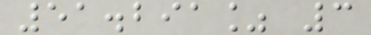51.291% 3
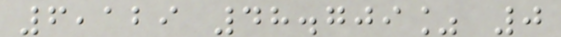6,129 48.709% 0
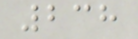238
